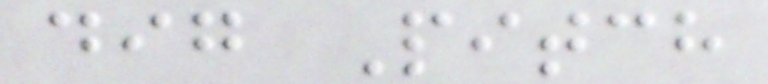dig Pitch
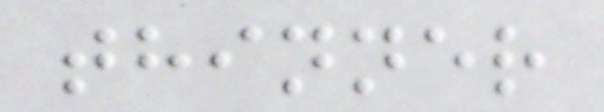thinner
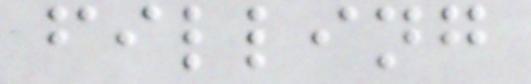filling
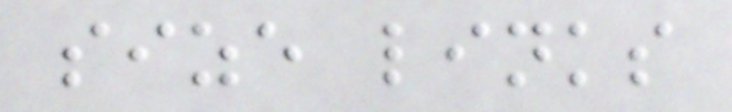size links
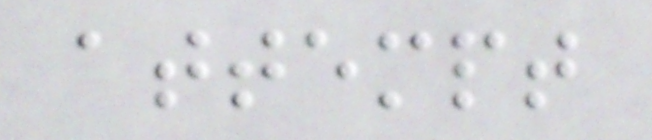attempt
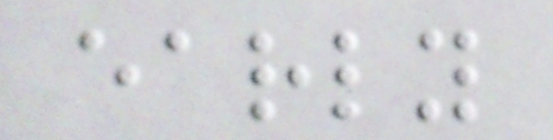early
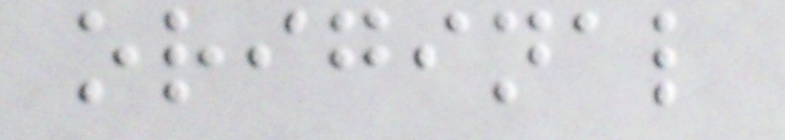original
